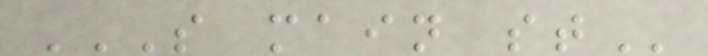S MAIN ST
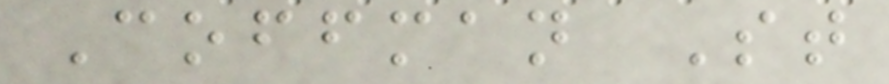Coffman St
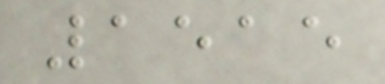1515
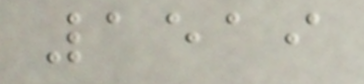1519
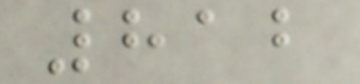812
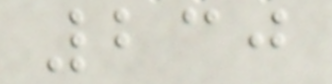230
